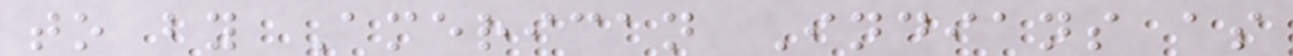to by American Indians as
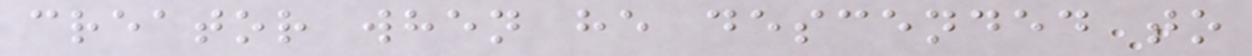creator when he descended to
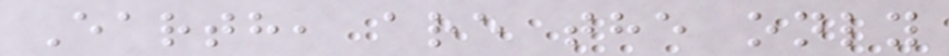Earth, are the only
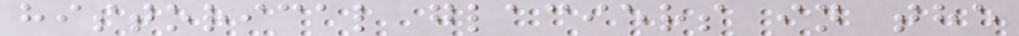historical glaciers in the
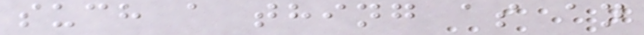such a thing as an
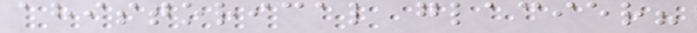ahistorical glacier?
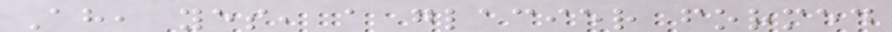Ah, yes, a glacier formed
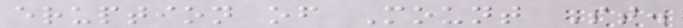eruption of Mount St.
